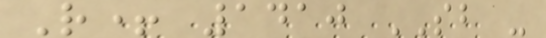R+ 1410 SB -
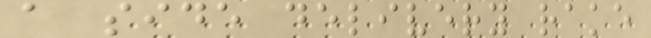a side delivery rake
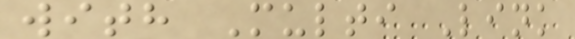with Multi Link
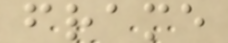frame
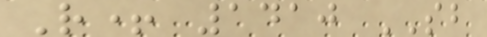R+ 1410 SB
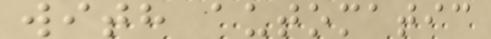with automatic
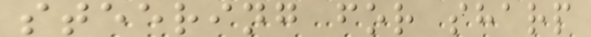steering for sharp
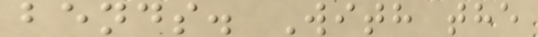bends. With the
